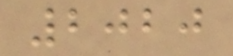2020
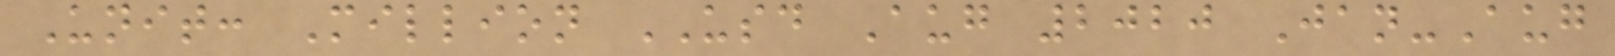Unit: Million USD Aug 2020 Jan-Aug
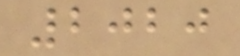2020
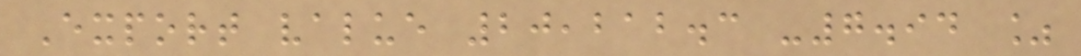Export value 20,212.3 -7.94 %
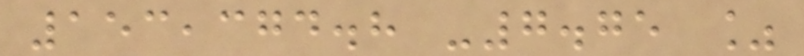153,374.8 -7.75 %
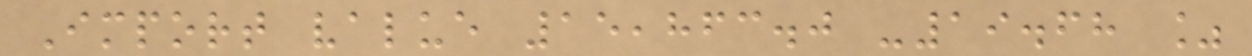Import value 15,863.0 -19.68 %
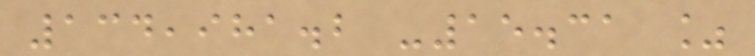134,981.2 -15.31 %
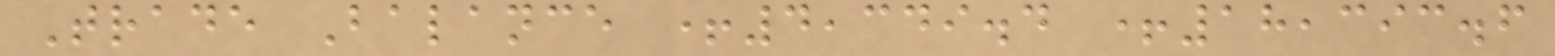Trade Balance +4,349.4 +18,393.6
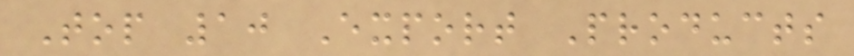Top 10 Export Products
